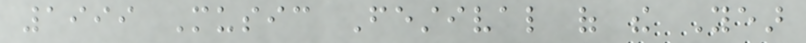1999 Music Festival of the Year
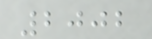2002
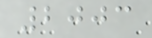2003
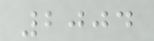2004
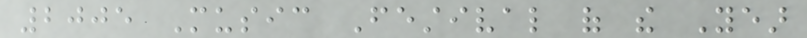2005 Music Festival of the Year
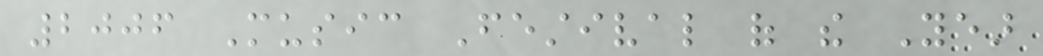2006 Music Festival of the Year
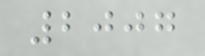2007
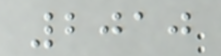2010
